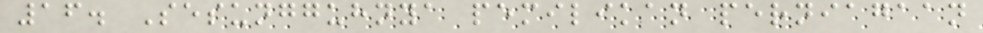16. Sesungguhnya pemilikan perniagaan
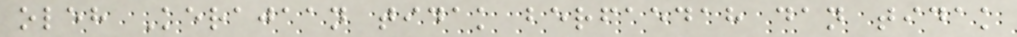oleh Kerajaan tidak berfaedah dan tidak
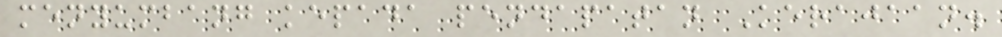menyumbang kepada pendapatan Kerajaan.
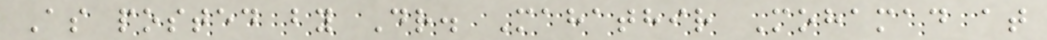As posted by Dr. Mahathir Mohamad at
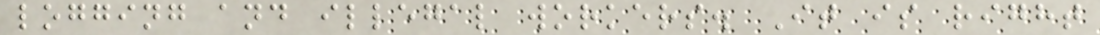logging and illegal workers. It is right
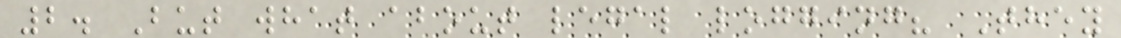2. But what about legal logging? They
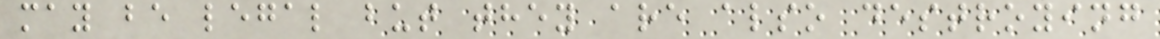may be legal but they are also destroying
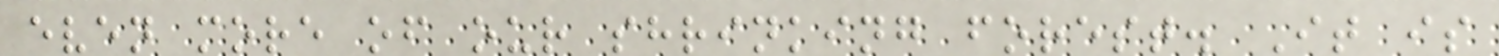even more of our shrinking forest. It is
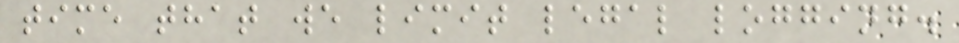time that we limit legal logging.
